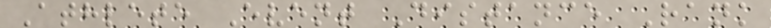Athlete Event Distance Rank
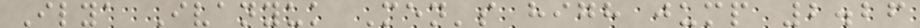Ilya Ivanyuk Men's high jump 2.26
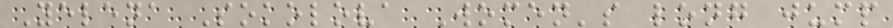Yelena Sokolova Women's long jump
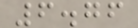6.76
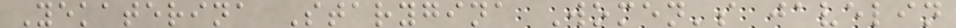Yekaterina Starygina Women's javelin
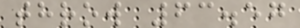throw 63.57
